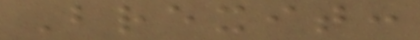Brexit:
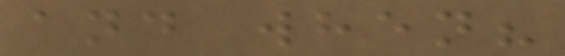and when?
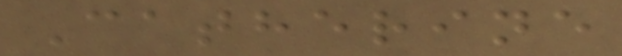Catherine
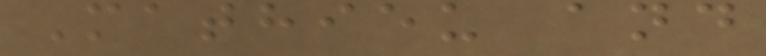Mathieu and
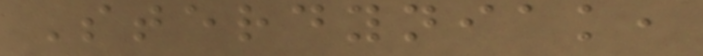Sterdyniak,
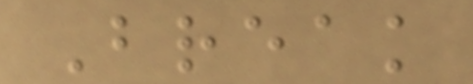Break
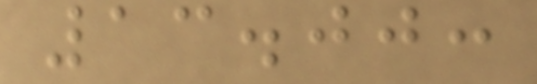13.00:
